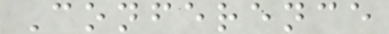Conference
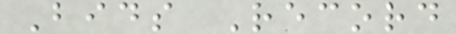Bids Record
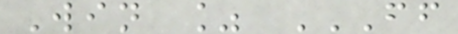Win % FF
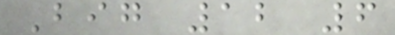Big 12 6
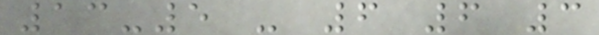13-5 - 6 6 3
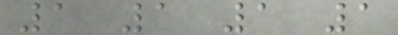1 1 1 1
